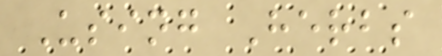Using Herbs
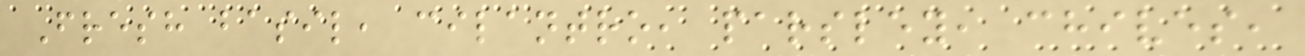Fresh basil, cilantro, parsley, chives,
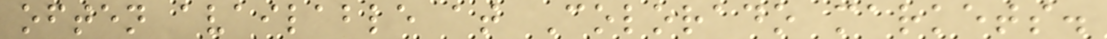often available at Colorado markets.
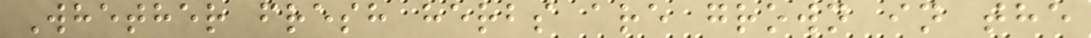Whether fresh herbs are grown in the
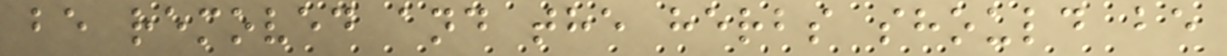be removed and the herbs should be
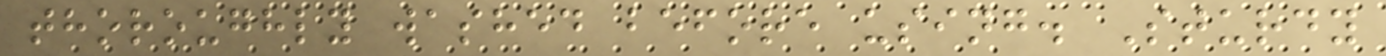thoroughly washed before using. Sturdy
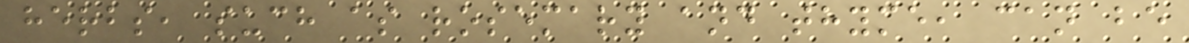herbs, such as rosemary and thyme, can be
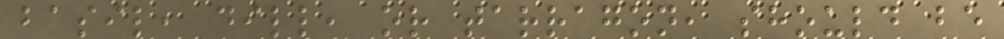basil, dill, or tarragon, should be
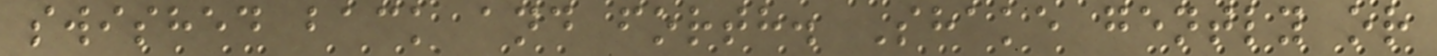swished back and forth. Shake gently or
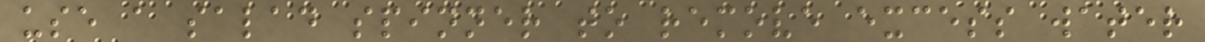use a salad spinner to remove excess water
